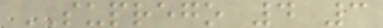SUPREGO 4 3
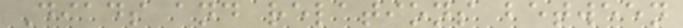Diads and relations between
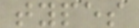types
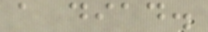a diad.
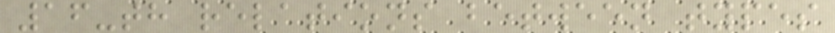16-th relations between types
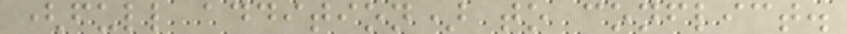(full addition) to conflict.
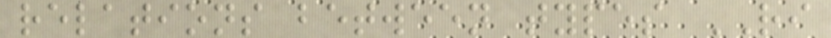relations between types RI
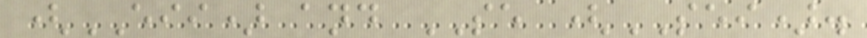(EII) and SE (SEI).
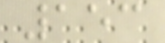153
